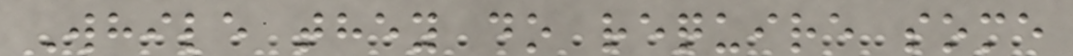While they do require some
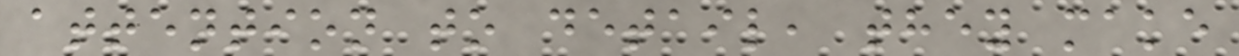attention to detail, they make
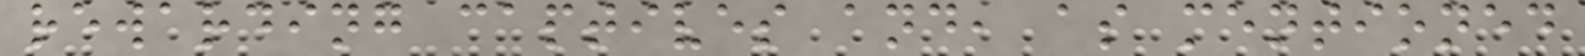rewarding captives and, as mentioned
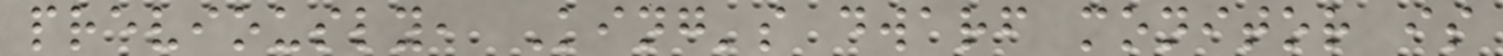previously, King's dwarf monitor is
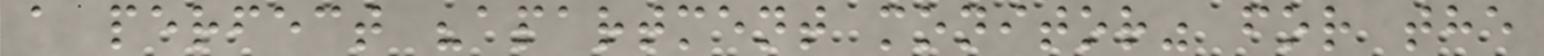a perfect "apartment monitor" for the
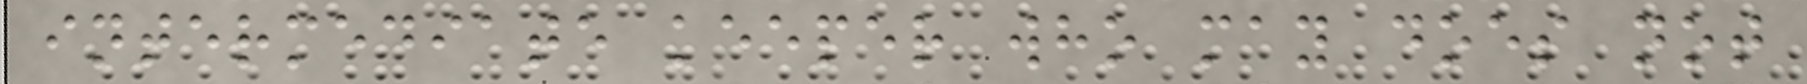intermediate keeper who may does not
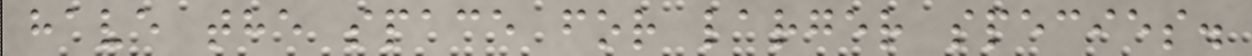have the space for larger species.
